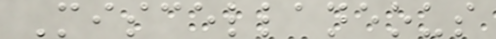Miscellaneous
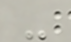-
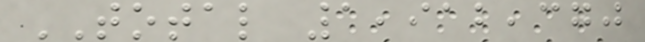TOTAL 1,912,370
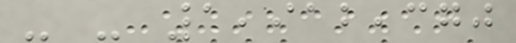- - 1,912,370
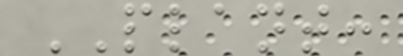PLANT:
